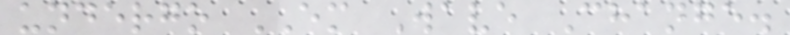undergo EM Wave Change.
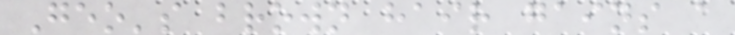Geo's brown hair gains a
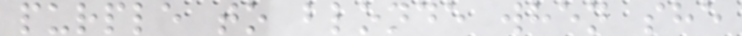purple to blonde when she
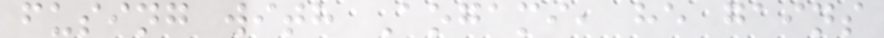fusing with Aogami, he gains
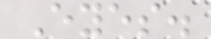Eyes.
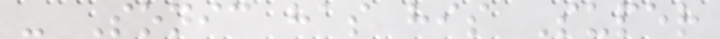- Sonic has his Super
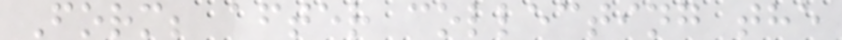Form; after collecting the
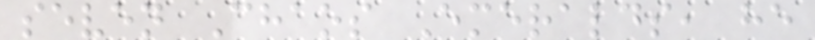seven Chaos Emeralds, he
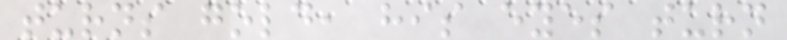turns gold, his eyes turn
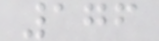176
